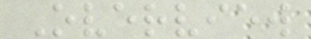Overview
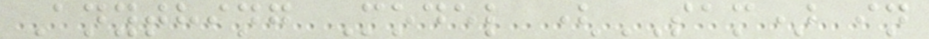Anything Model (SAM) in
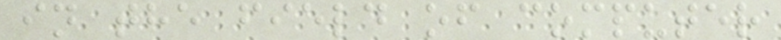in the field of computer
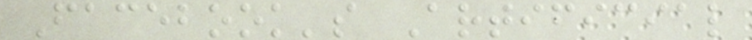Facebook's Artificial
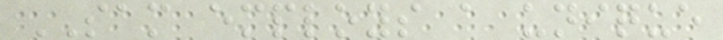SAM employs a unique
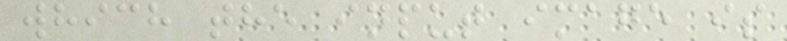which the input image is
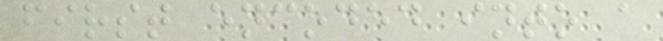first encoded into a
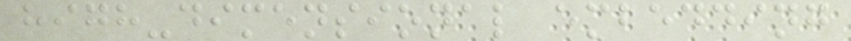high-dimensional embedding
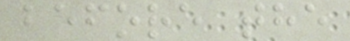before the
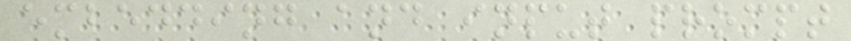embedding and input prompt
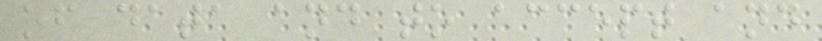of data and to accept and
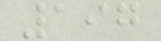197
